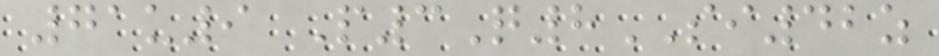71u9 P3Q8SI42z
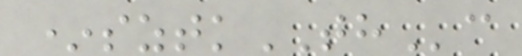*sztkTHc
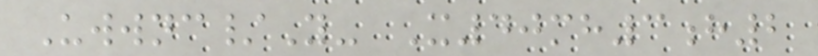Uwwnc/Y- X40mh3h2
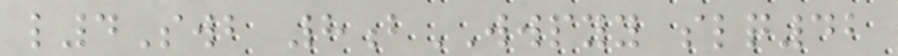l4Swb 8bWWPYY slq42
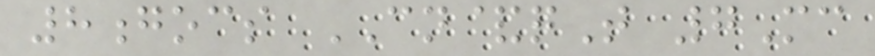8gocs CN&qT 7Mc
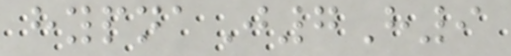hypnaJ7H9
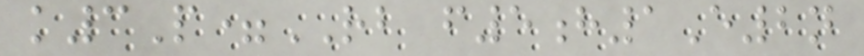k3P=RB f5h1E2n
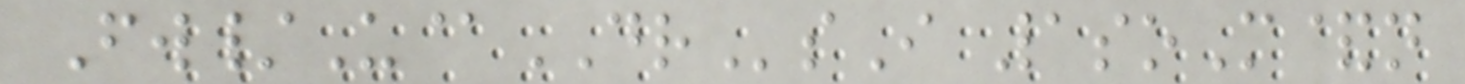Fw/U@DRsI 1soM&n
